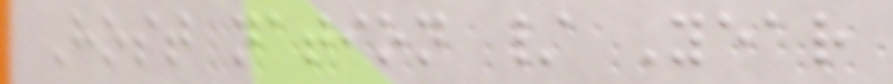Host nation / Year
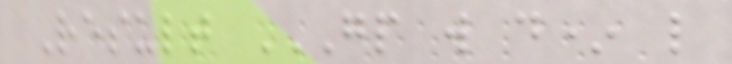Result GP W D* L
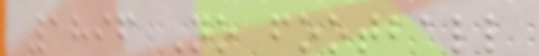1896 No football
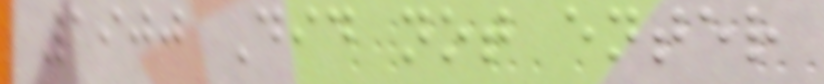1900 Did not enter
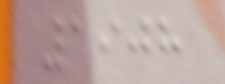1908
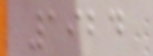1924
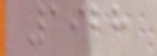1928
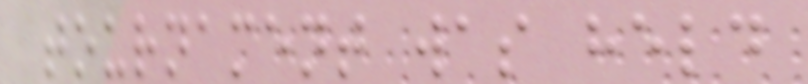tournament was held
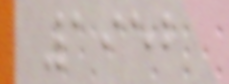1952
